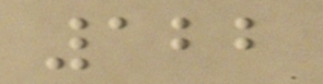122
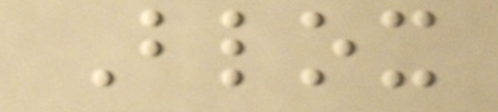Blox
